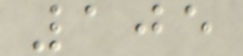105
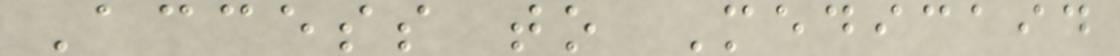Access to Medicaid
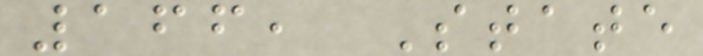166, State
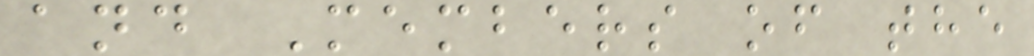and Members of the
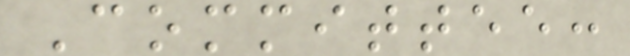Committee:
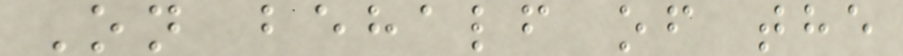On behalf of the
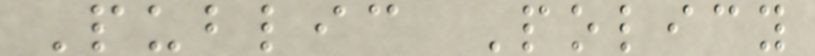Public Policy
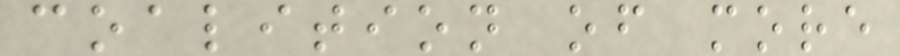coalition of more
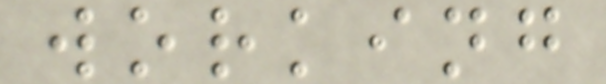working
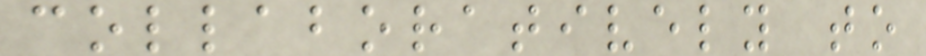collaboratively to
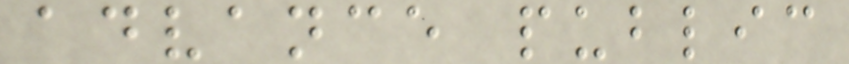advance public
